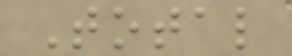Total
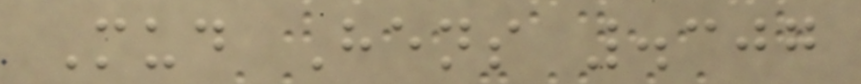Mud Hens .307
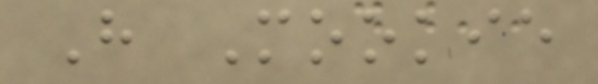H Mookie
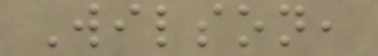Wilson,
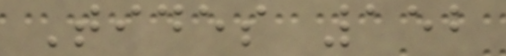Tides 152
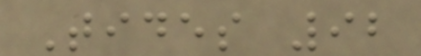Tides 92
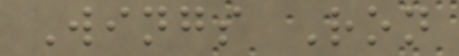Wings Ron
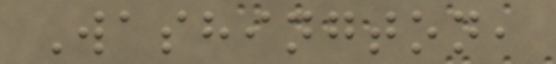Washington,
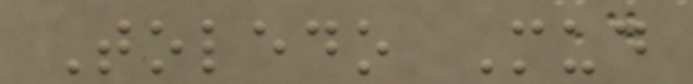Toledo Mud
